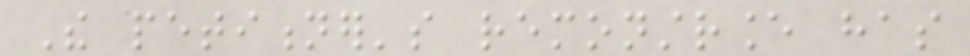The petitioner's remonstrance has
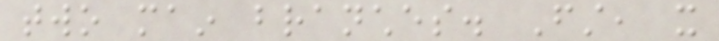two main branches. First, it
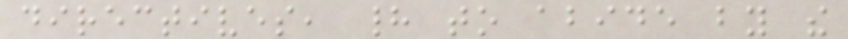directives, had to abide by the
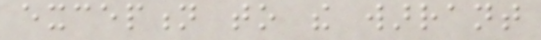exception to the warrant
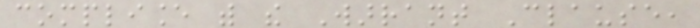compliance with the Warrant Clause,
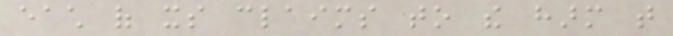each of its claims to the harm that
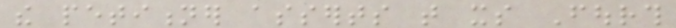the petitioner asserts that its Fourth
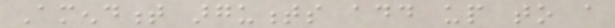Amendment arguments add up to a
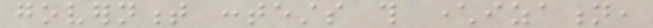government contests this characterization,
